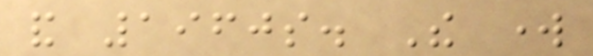and 1960s. The work
